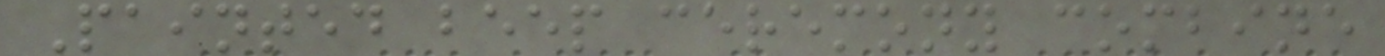Painted beep ceremony combine
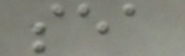sea
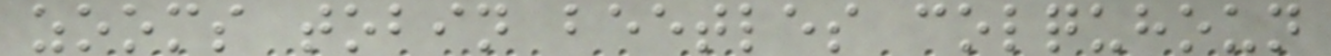zooms tobin beetles colquhoun
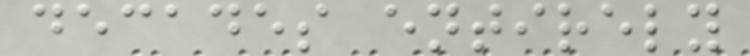decades entirely
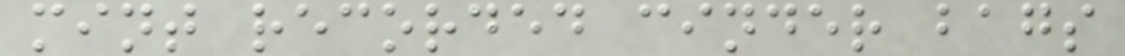mint recorded cinder bags
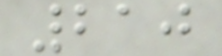210
